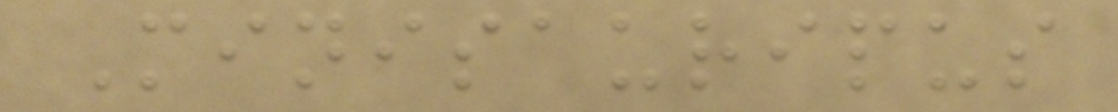Minisauripus
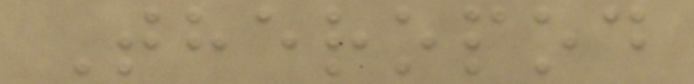Theropod
